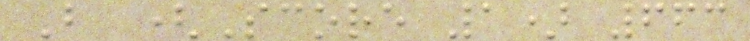B (Score 1) 663
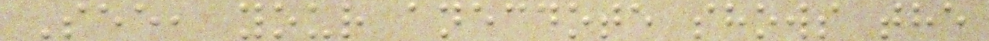See, your anecdote shows the
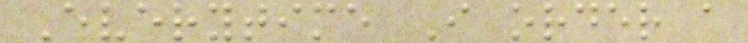Everytime I order a
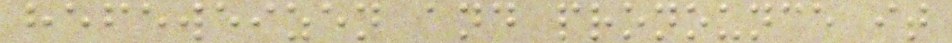hefeweizen and pronounce it
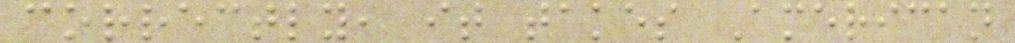correctly, it takes American
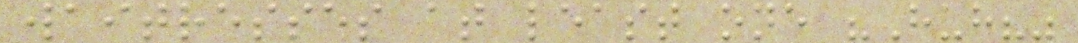waitresses at least one "Huh?"
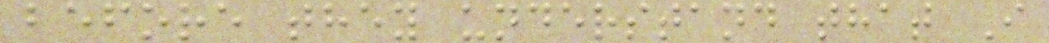before they understand that I
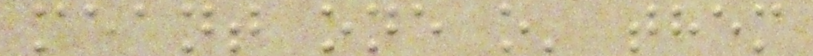meant one o' them
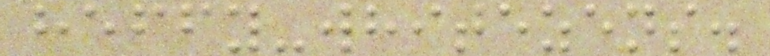heffy-whitezens.
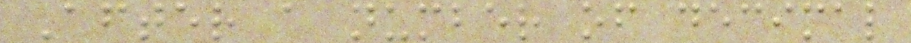After a number of decimal
